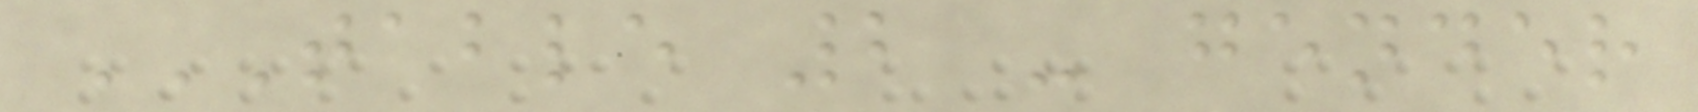TABLE 2 - GENDER
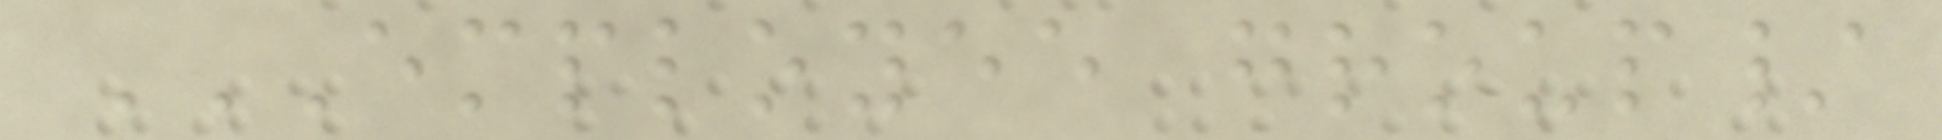EMPLOYEE GROUP/
